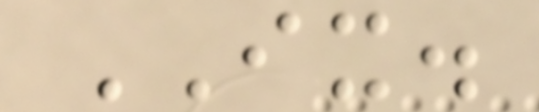IX.
